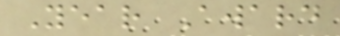Year Award
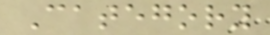Category
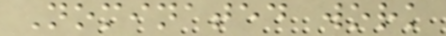Nominated work
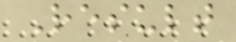Result
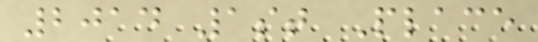2014 1st Place
